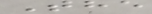The
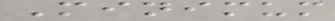Minimum
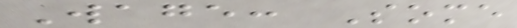Wage: Some
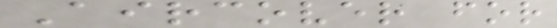Aircover for
